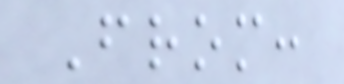From:
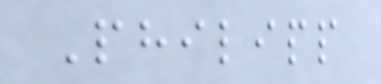Philipp
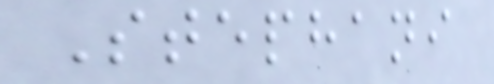Stephani
